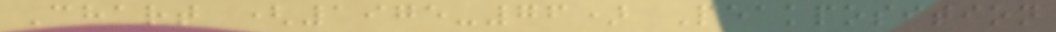Chart (1975-76) Peakposition
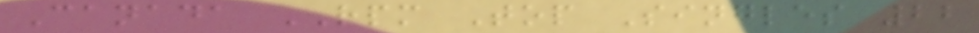Canada RPM Top Singles 22
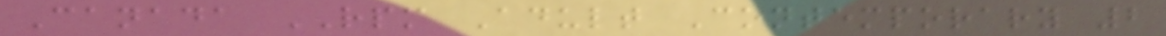Canada RPM Adult Contemporary 2
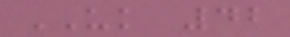UK 42
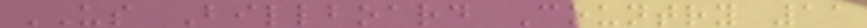US Billboard Country 11
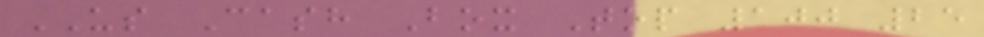US Cash Box Top 100 25
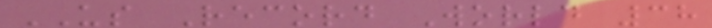US Record World 38
